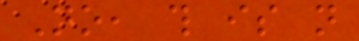No, this is not
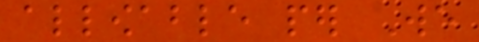allowable per We
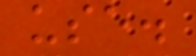use.
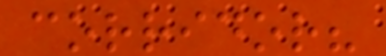corridor?
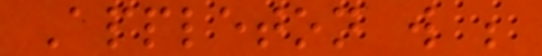Appleton will be
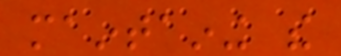maintaining the
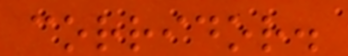corridor.
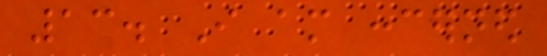13. I am concerned
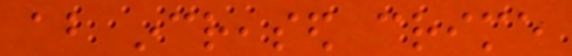about increased crime
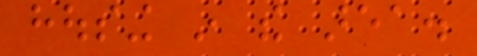housing in the area.
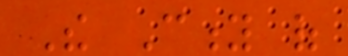The City of
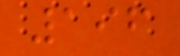196
